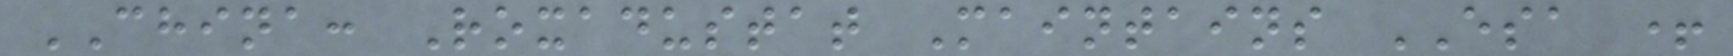CHINA: Roxadustat Maintains ESA +
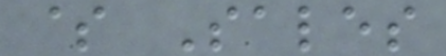$ Sales
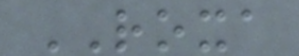ROXA
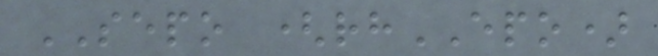SEPO (rhEPO)
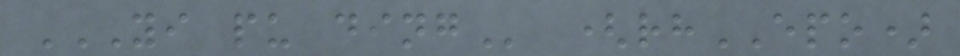YI PU DING (rhEPO)
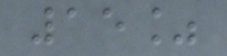15%
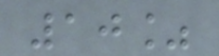10%
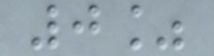0%
